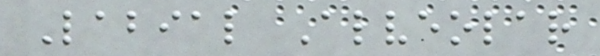Labial Alveolar
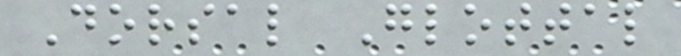Dorsal Glottal
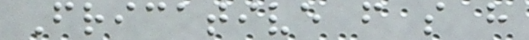Fricative f s h
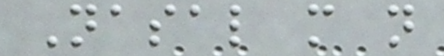Nasal m n
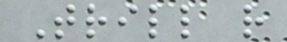Trill r
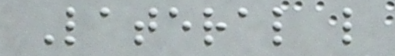Lateral l
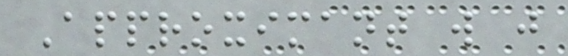Approximant w j
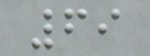69
